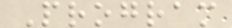Program
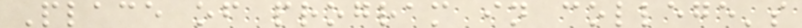Place of program in college's
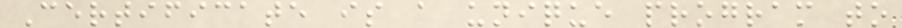Certificate is a unique program to
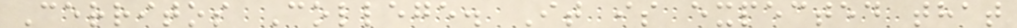Cerritos College. It is expected that
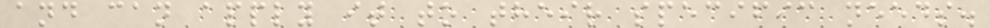and can apply it to their specific needs.
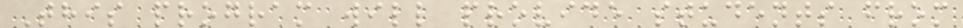This program will provide students from
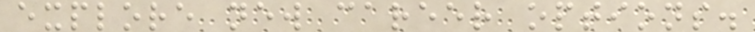explore new career options.
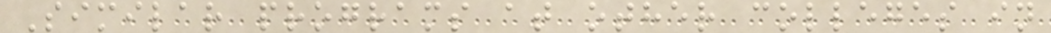Similar programs at other colleges in
